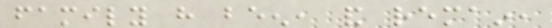family have been, and remain,
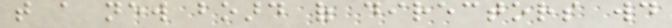that a new board of directors would
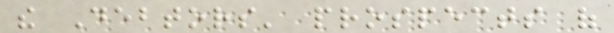the Debtors' prospects of
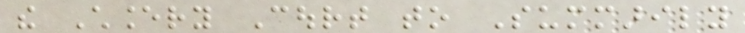the Chancery Court to Summarily
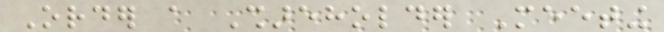Order a Shareholder Meeting
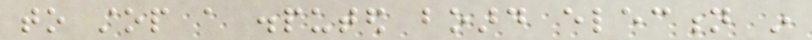to stop a disputed board election in
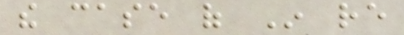the case of In re
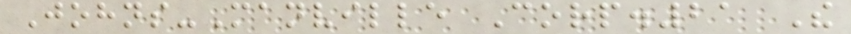Johns-Manville Corp.21 The
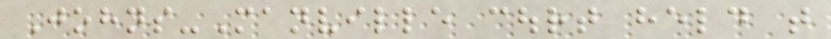Johns-Manville court held that
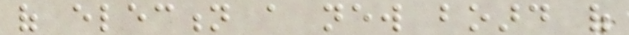of election a new board of
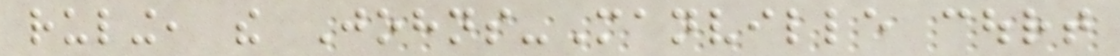ruling, the Johns-Manville court
